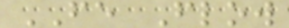FE Flow
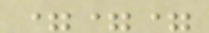===
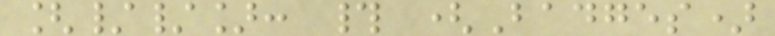[//]: # (Badges)
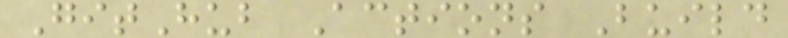GitHub Actions Build
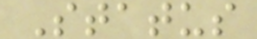Status
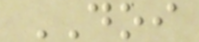DOI
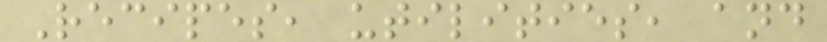Recipes, utilities, and
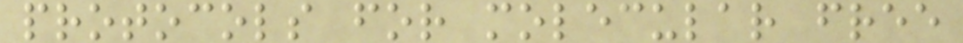protocols for molecular free
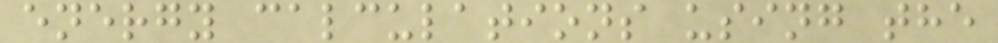energy calculations using the
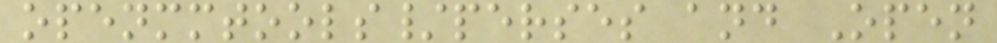openmmtools/perses and Open
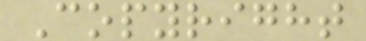Copyright
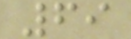69
